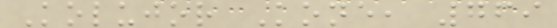Kolujor Kone, 769
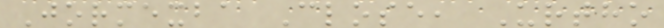Jormexba Close, Urtho
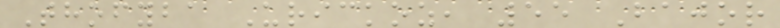Thofyba Urickoz, 55 Bajor
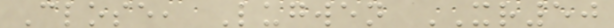Close, Lugwen XR50
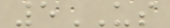5US
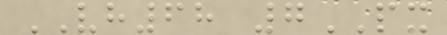VH68 7PX
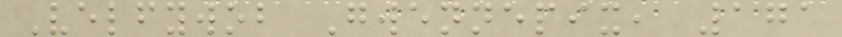Velfywob Gwennepix, 171
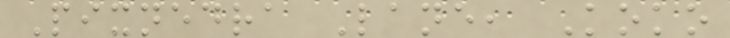Pixnedra Lane, Koko
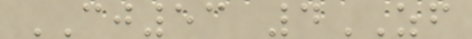CJ53 4ZF
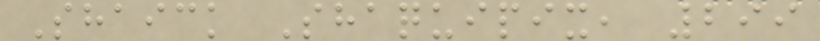Shaick Shaquipix, 299
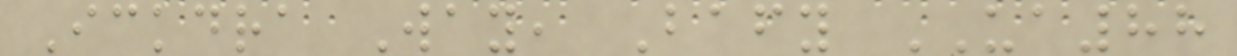Ickdra Way, Bafy UA88
